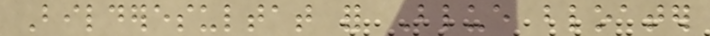Bilderesultat for Blue bloater
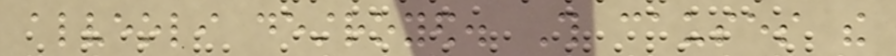alveoli destroyed. This causes the
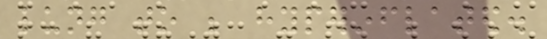lung to be hyperinflated.
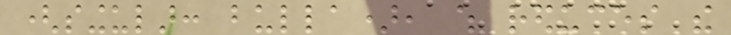(singular: bulla), which reduces the
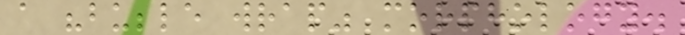a "bubble wrap" morphology.
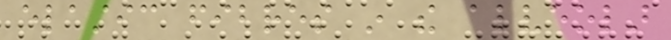elastic fibres in the alveolar
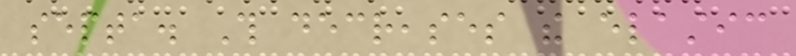septa. This decreases the elastic
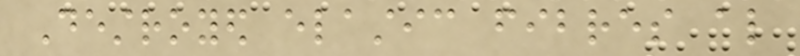Destroyed elastic fibres also
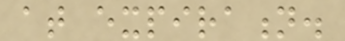at expiration.
